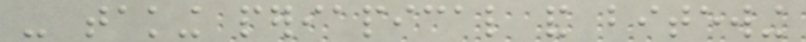- taking periapical and bitewing
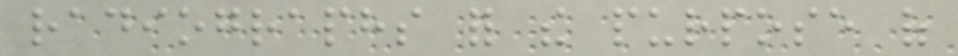radiographs for the purpose of
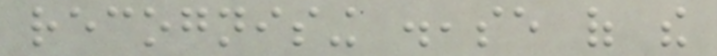recognising disease of the
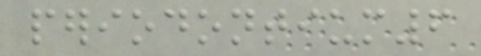periodontium6
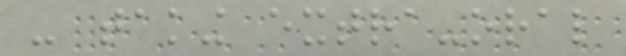- taking extra-oral
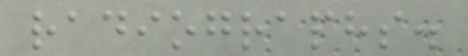radiographs.
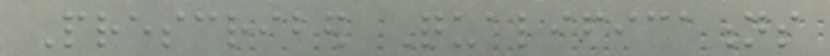Prescribed Qualifications
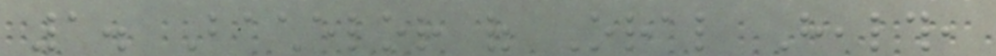1. Bachelor of Oral Health,
